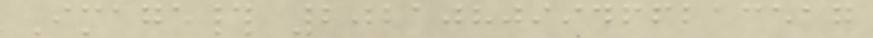Image# 202108099466213517
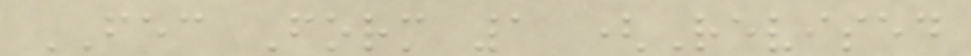FEC Form 1 (Revised
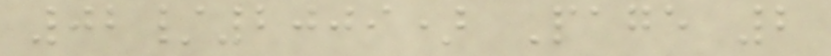02/2009) Page 2
